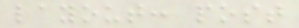layout: post
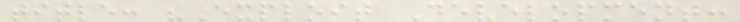title: "Exploit Development:
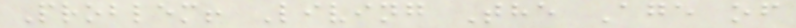Problem! Living The Age of
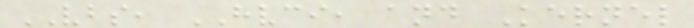VBS, HVCI, and Kernel
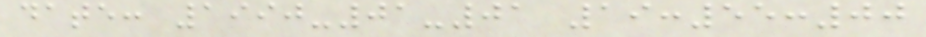date: 1990-01-01 19:55:00
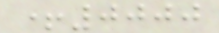+0000
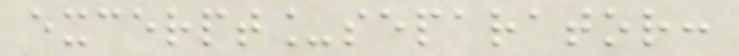excerpt_separator:
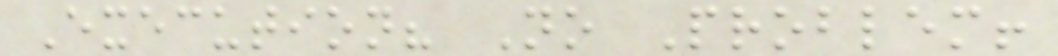Execution? No Problem!
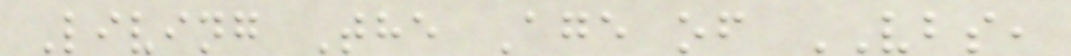Living The Age of VBS,
